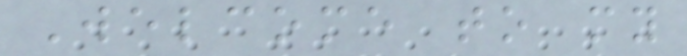Welcome to my
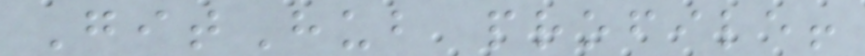GitHub profile!
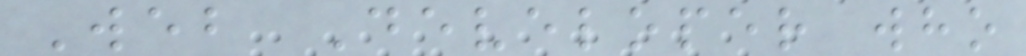Web Developer who
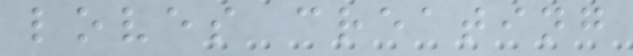loves creating
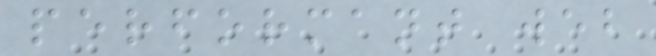performant web
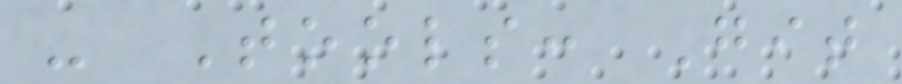- Tools: Git
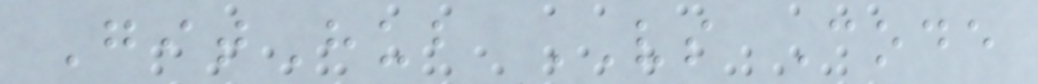GitHub VS Code
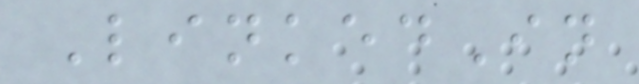LinkedIn
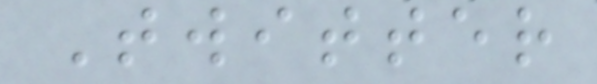Twitter
